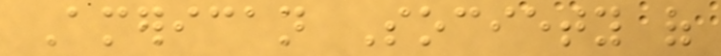American Society of
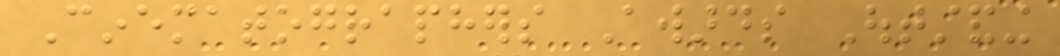Cinematographers Awards Outstanding
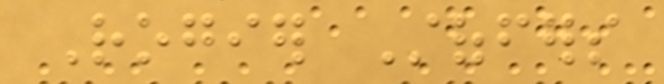Rogier Stoffers
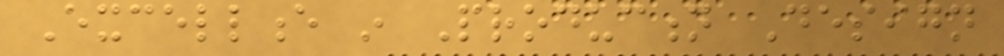Excellence in Production Design
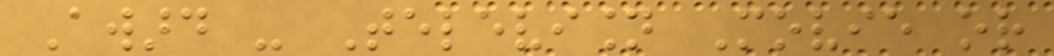Award - Television Movie or
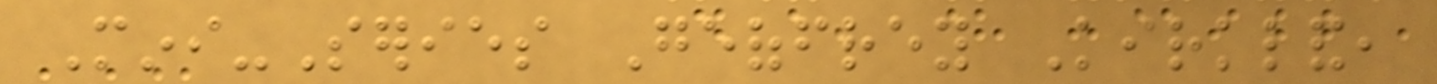Mini-Series Geoffrey Kirkland,
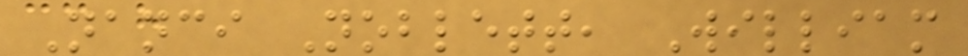Nanci Noblett, William
